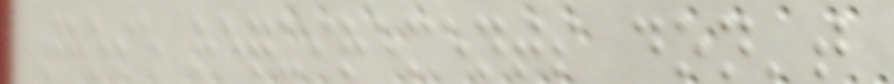those requirements don't
